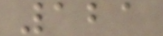121
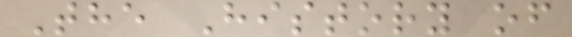The History of
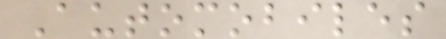Automobiles
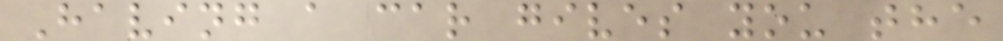Having a car gives you the
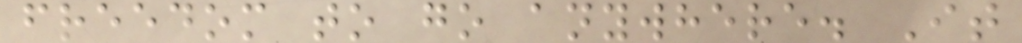freedom to go anywhere. It
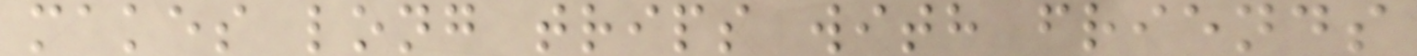makes long trips with friends
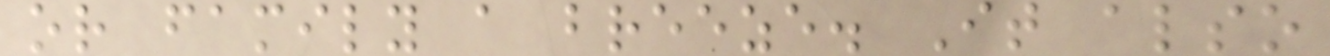or family a breeze. It also
